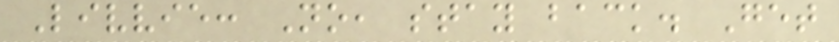Livvie: No, stay back. Get
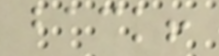back!
